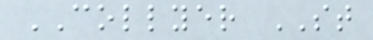COLLYER ST
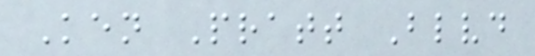Ken Pratt Blvd
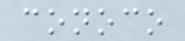conoco
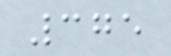375
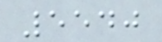5540
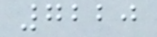7220
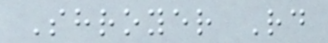Shroyer Rd
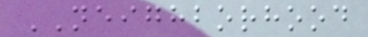NEIGHBORHOOD
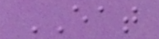EAT
